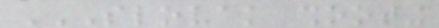SLOVAK SHOOTING
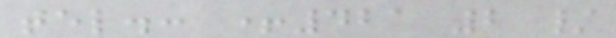tel.: +421 2 /
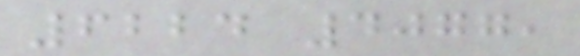6224 4077,
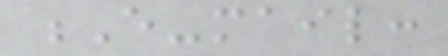E-mail:
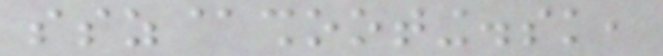ssz@shooting.sk,
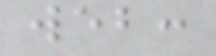web:
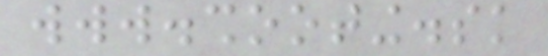www.shooting.sk
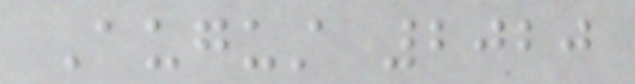August 2020
